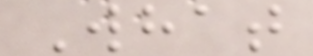What
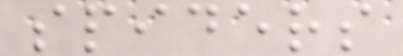spiders
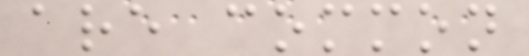are common
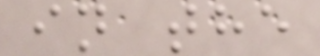in the
